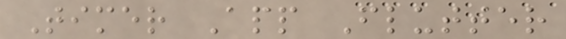Timer App Flutter
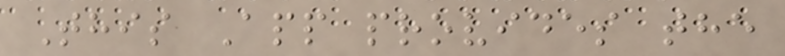This App provides the
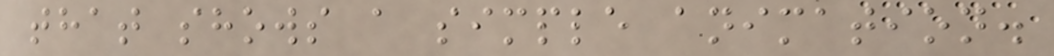that shows a simple animation.
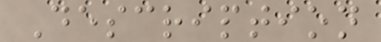Description
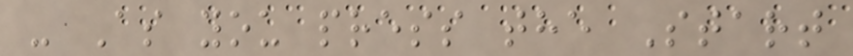- As you press the Start
